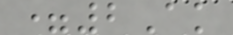=2Ak
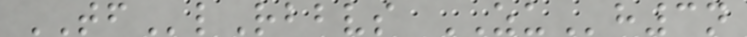TFlRbbvs ZUh3n
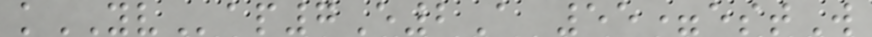kYVap7E2A 55=estW
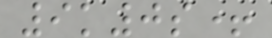9k0s+
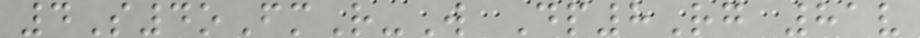4S4oFmR-W Dp8Rg 81v
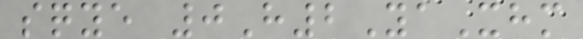sqye 0H2YaXhm
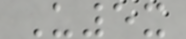U5x
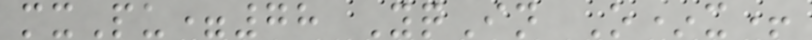mxPu=78 YqIn O*x+
